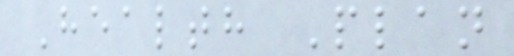Health Plan
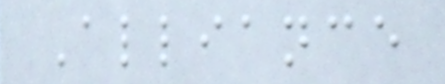Alliance
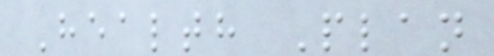Health Plan
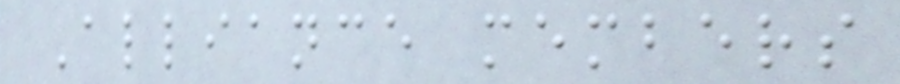Alliance members
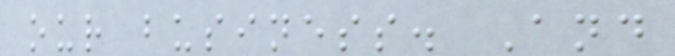our business. And
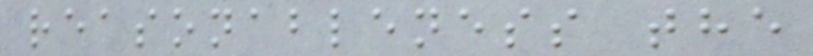reasonableness the
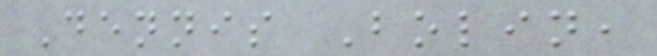Dennis Bolin,
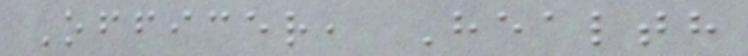Officer, Health
